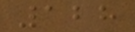128
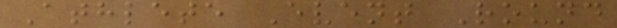Athlete Event Round
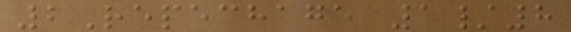2Repechage 1/8
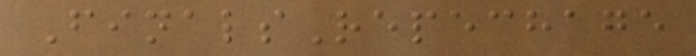FinalsRepechage
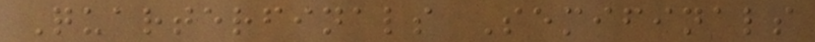Quarterfinals Semifinals
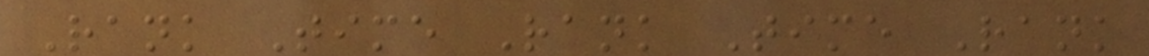Rank Time Rank Time Rank
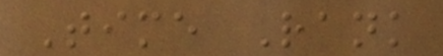Time Rank
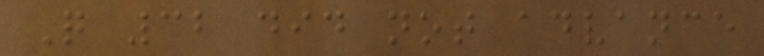Q 32 did not advance
